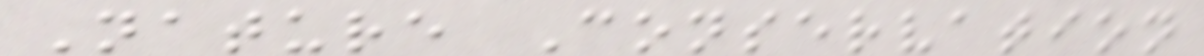Nature Conservation
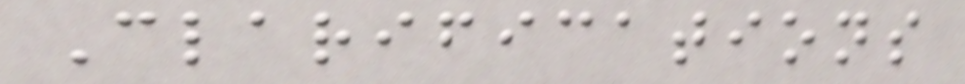Clarifications
